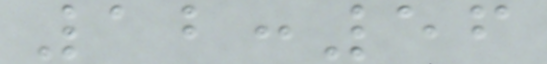12:56
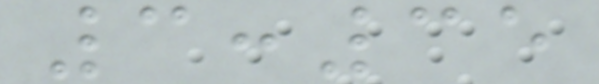3:35
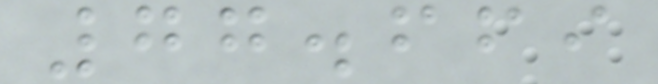77.669
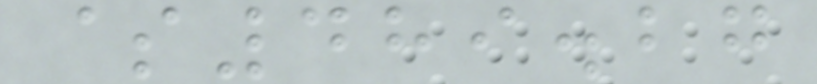$489.27
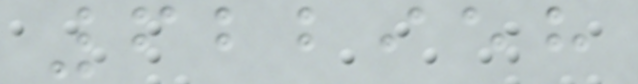622958
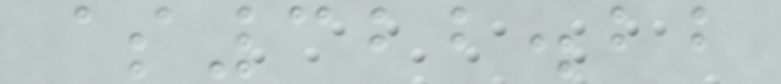$322.22
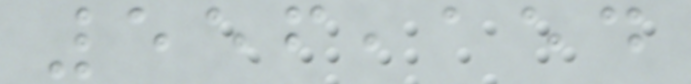556,154
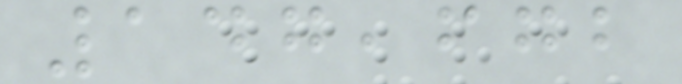147,672
